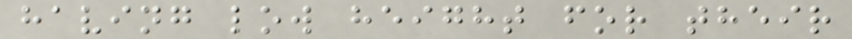having low height for their
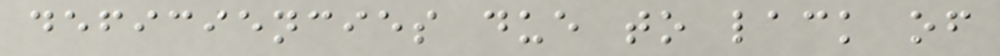deficiencies due to lack of
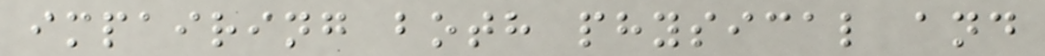impairing both physical and
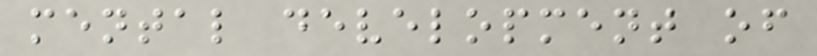mental development of
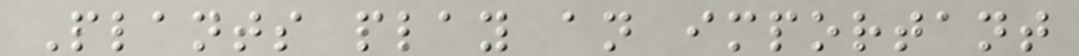Plants play an important
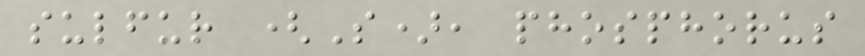sulfur (S), phosphorus
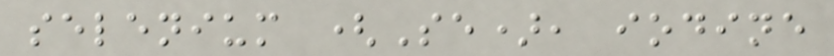selenium (Se), iodine
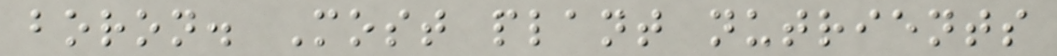boron. Most plant nutrients
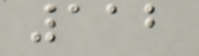112
